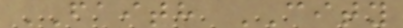FAITH CITY
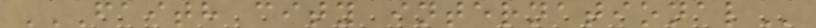FAITH CITY INTERNATIONAL
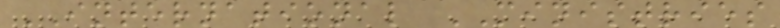INTERNATIONAL MINISTRIES
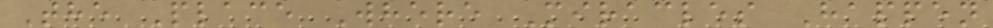The Place Where Miracles Happen
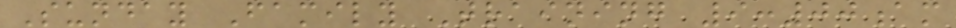Sunday Family Training 9:00am
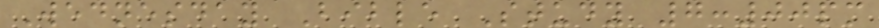Wednesday Bible Study 7:00pm
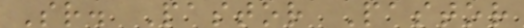Sr. Pastor Pastor
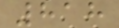818
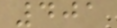401
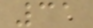31
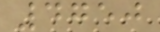4750
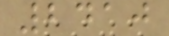2410
